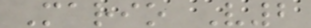Mario V2
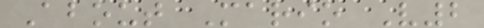About Mario V2
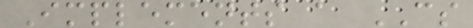Implements a CS
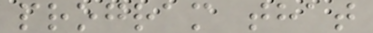program that
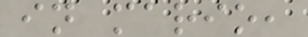in mario,
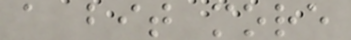a bit more
